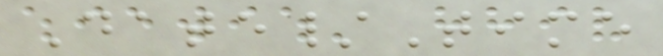Date/Time
